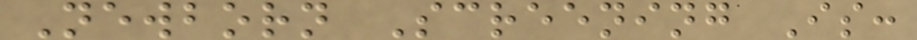Newborn Screening Is:
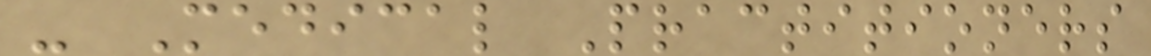- Medical Practitioners
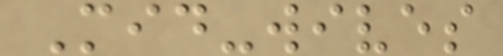Mid-wives
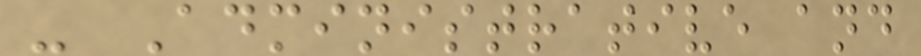- Administrative and
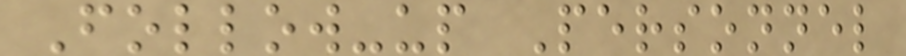Follow-up Personnel
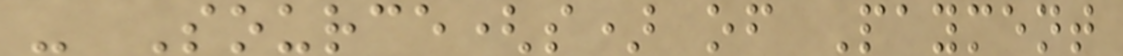- Source(s) of Payment
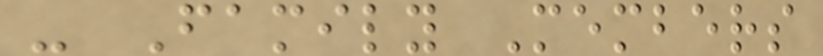- Family Members
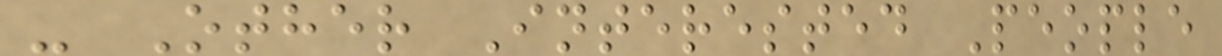- Other Interested People
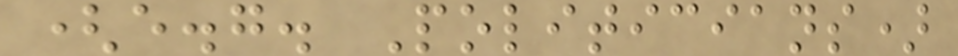(e.g. Politicians)
